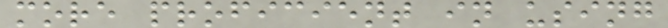more proficient in using
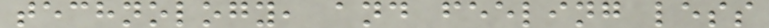technology, and feeling less
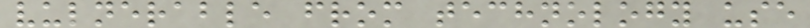vulnerable from technology use
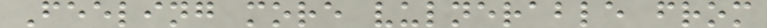Feeling more vulnerable from
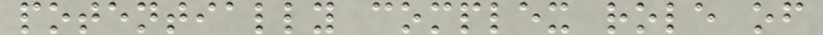potentially complex role of
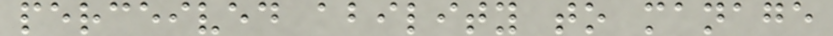perceived ability to manage
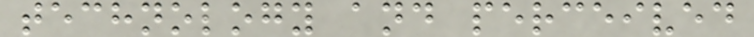technology and perceived
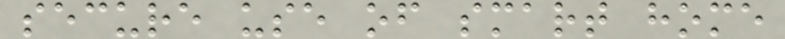secure use of smart home
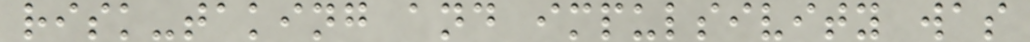risk-taking and impulsivity was
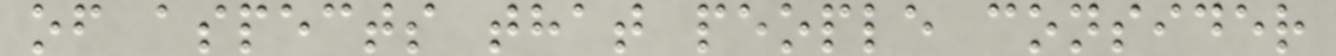of aspects that people consider
